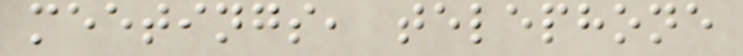meetings, telephone
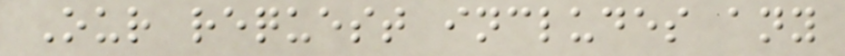Our request includes any
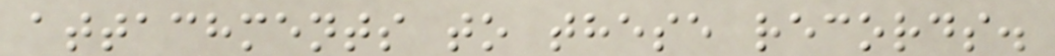attachments to these records.
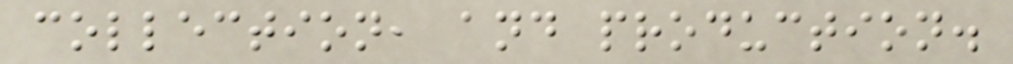collection, and production.
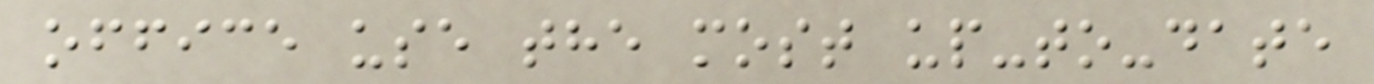office use the most up-to-date
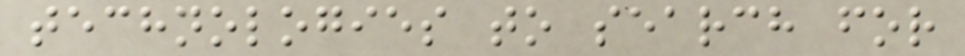technologies to search for
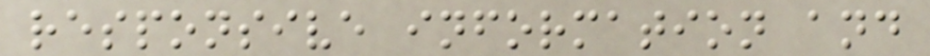responsive information and
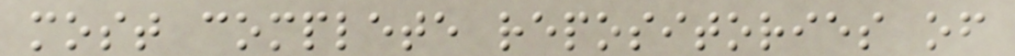most complete repositories of
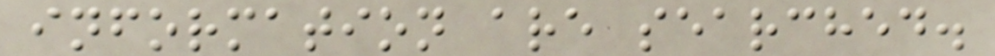information are searched.
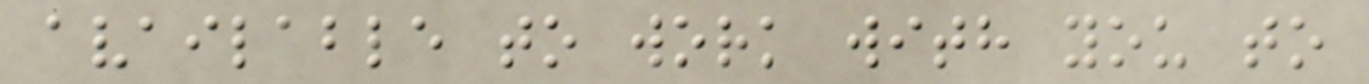available to work with you to
